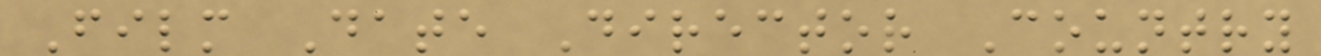Film Date Director Country
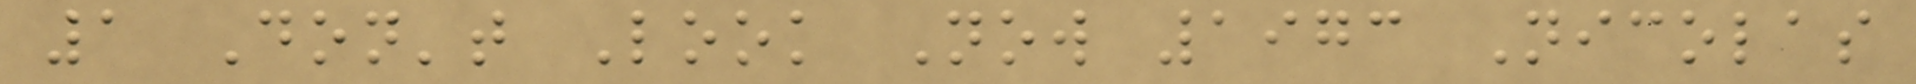1 Don't Look Now 1973 Nicolas
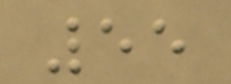55
